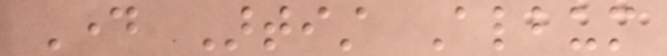Day Artist Album
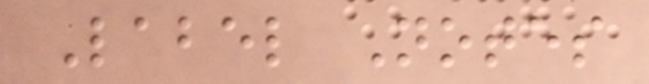Label Notes
